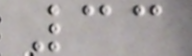33
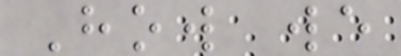How we
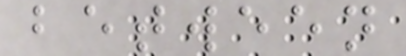between
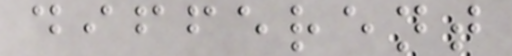different
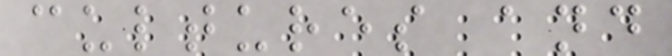cultures and
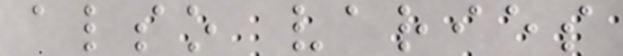also varies
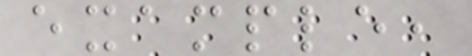example,
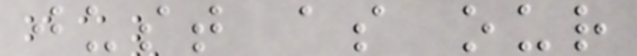just as our
